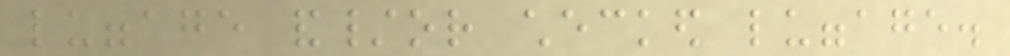luggage and/or checked luggage.
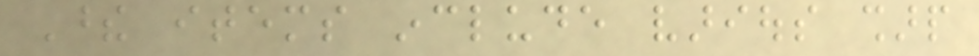These items include various sharp
